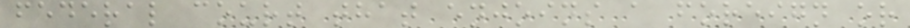federal court that enjoins a foreign or
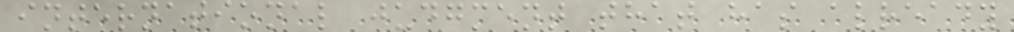international judgment that has already
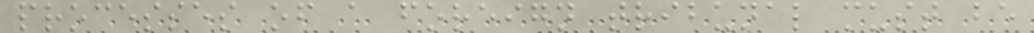processes of a foreign tribunal must be
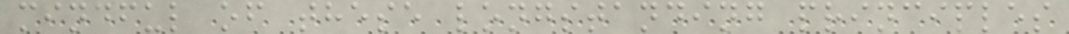mindful of these longstanding principles
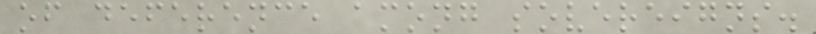of deference among sovereigns.
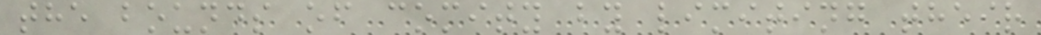the bounds of comity by limiting their
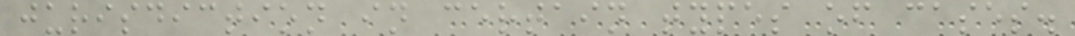jurisdiction in certain types of cases.
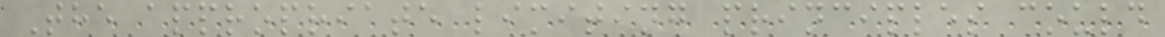The appropriate limiting principles could
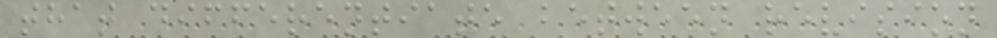that differentiate between revision
